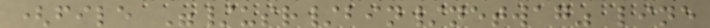(file "/usr/bin/netwag" line
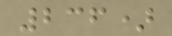236)
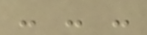- - -
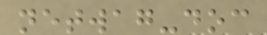netwag-doc
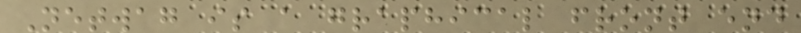Netwag is a graphical front end
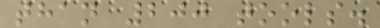than 200 tools.
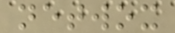netwox
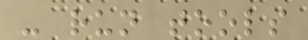- run tools
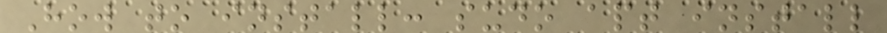How to install: sudo apt install
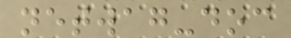netwag-doc
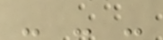- - -
